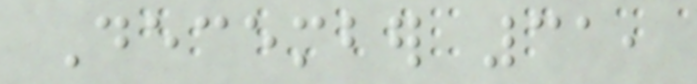December 31,
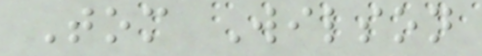Tom Wilson
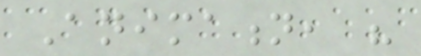Animation, his
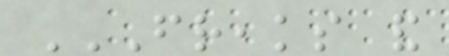FREAKS AND
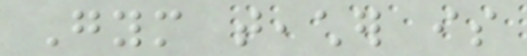Gym teacher is
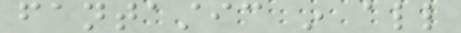fantastic in all
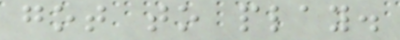got to play.
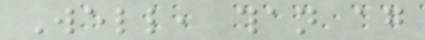Well, than again
